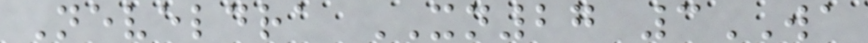Neveldra XN27 3WA
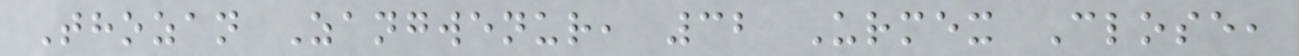Thozan Zangwenur, 32 Urmex Close,
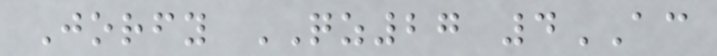Jorfy QZ27 4AC
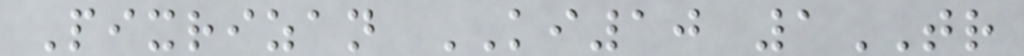Pixrizan KI10 1TR
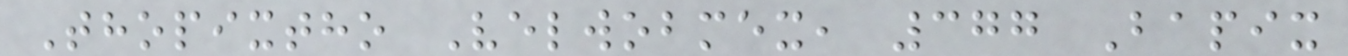Thopixtho Velwobmex, 377 Bapix
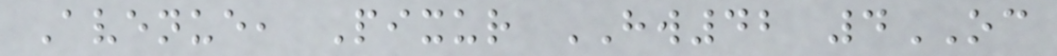Avenue, Pixur HW42 4OC
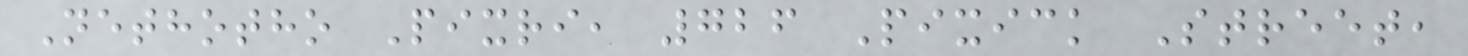Nethotho Pixri, 726 Pixick Street,
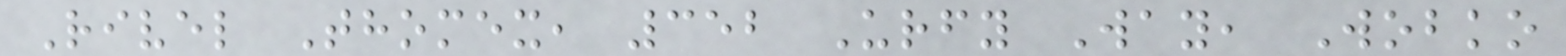Rivel Thomex, 352 Urfy Way, Wobko
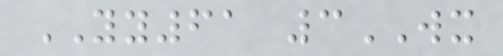YY61 3WX
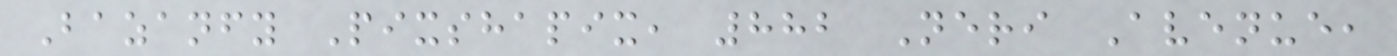Bazanfy Pixshapix, 882 Neri Avenue,
